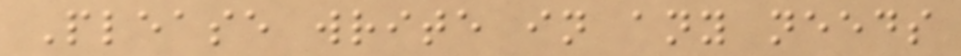Please write in any needs
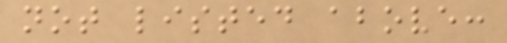not listed above:
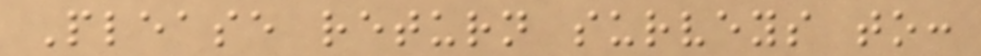Please return surveys to:
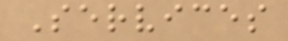Services
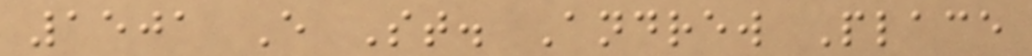1501 E St. Andrew Place
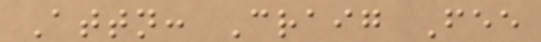Attn: Craig Fee
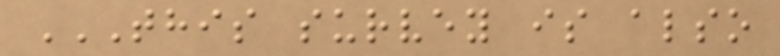THIS SURVEY IS ALSO
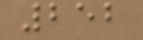252
